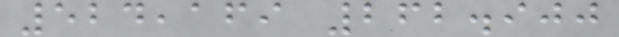524,169 262.900
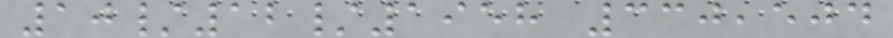10/12/1958 330,504
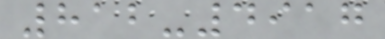812-4917
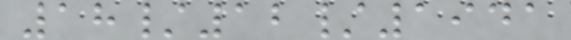18/12/1941
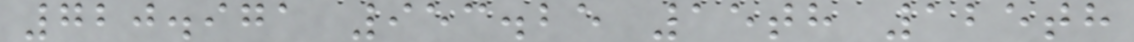720.971 953.25 15th 125th
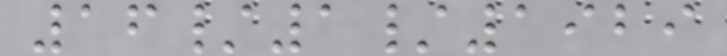16/1/1929
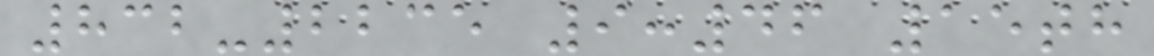832-2235 9:46 15th
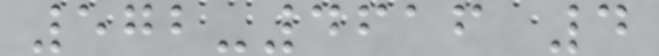572-4616 4
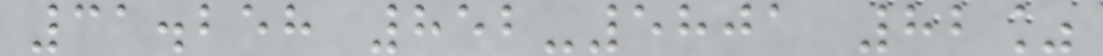31.258 852-5801 82%
